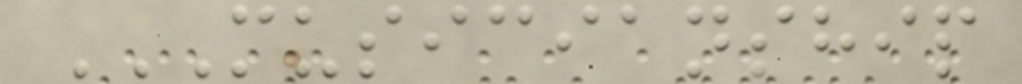MUSICIANSHIP
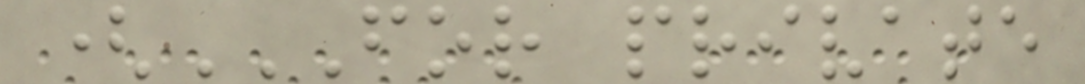(FOR PRIVATE
